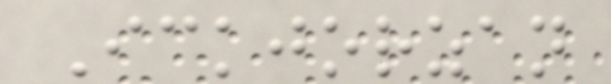Ickjorzan
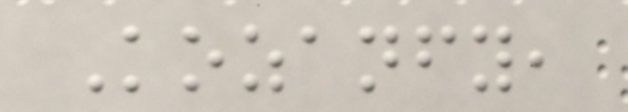Kozanfy,
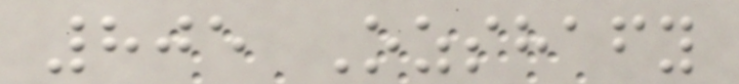805 Ozshafy
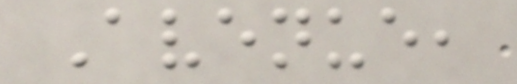Avenue,
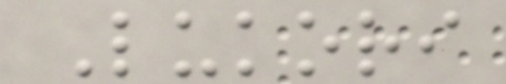Lukori
